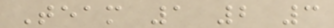Team 1 2 3
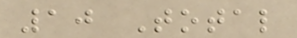10 Total
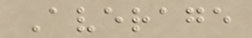Average
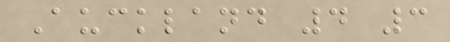Auckland 4 3
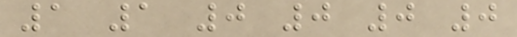1 1 0 0 0 0
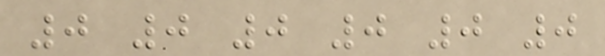0 0 0 0 0 0
